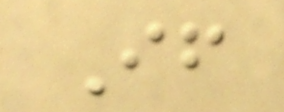If
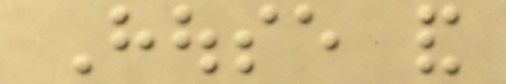House and
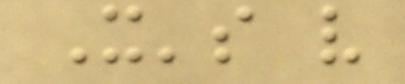It's very
